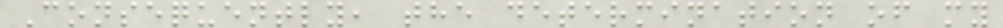Consequently, the determination of my
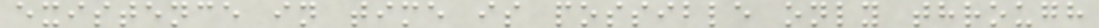existence in time is possible only through
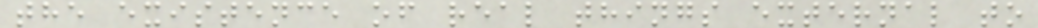the existence of real things external to
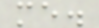me.
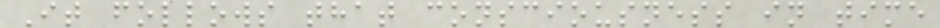It follows that consciousness in time
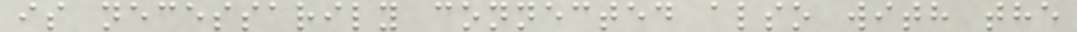is necessarily connected also with the
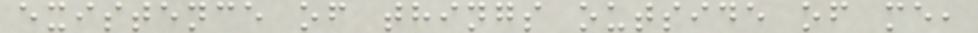existence of things outside of me,
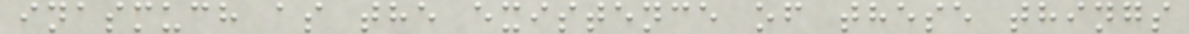inasmuch as the existence of these things
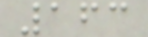163
